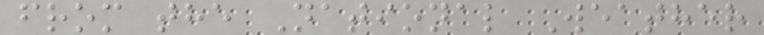from the National Weather
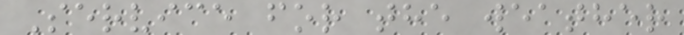Service for the weather
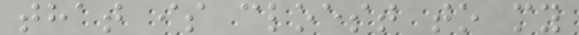that is cloest to my
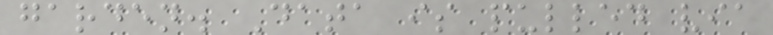garden. Data is pulled via
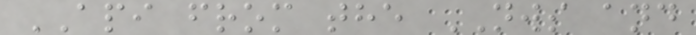API from the NWS and
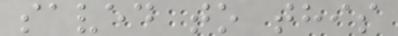saved to this
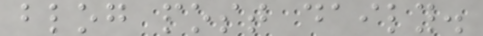blog post daily.
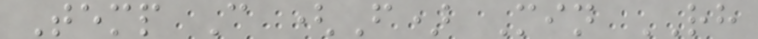Temp C (F) Min RH
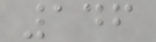146
